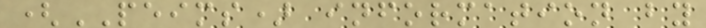(PEIMS) information by
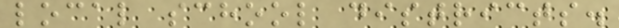local school districts.
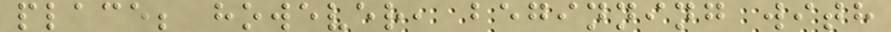place; however, beginning with
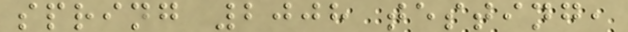spring 2008 testing,
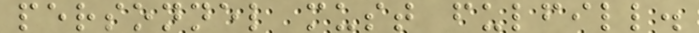personnel must fulfill.
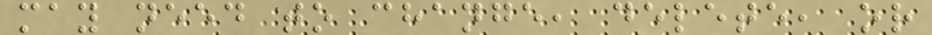may need to change, delete, or
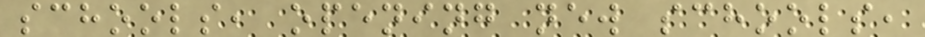schools, opening new schools,
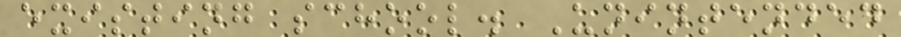existing school. Unintended
